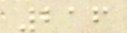216
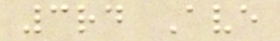3rd Ave
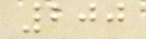200
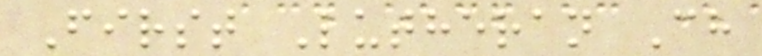First Lutheran Ch
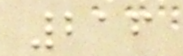216
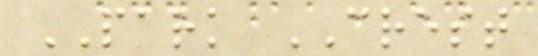PARK CREST
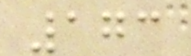173
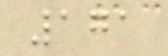171
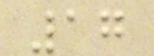17
